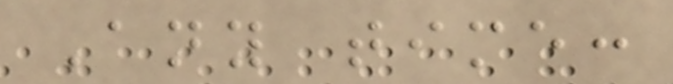Any time:
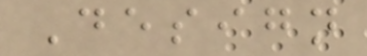Design
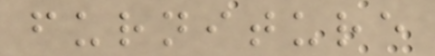furniture
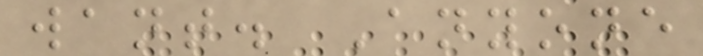want. Anyone
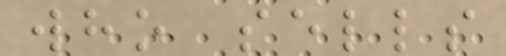who sells
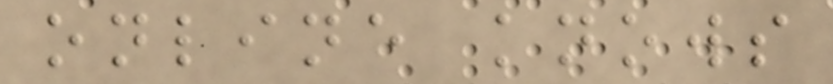online knows
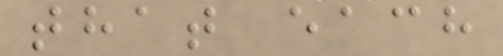that each
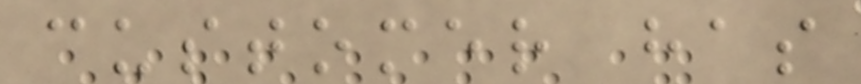customer has
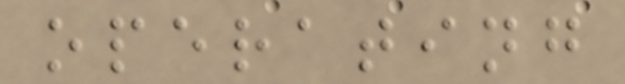operating
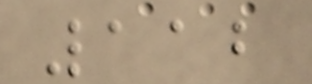112
